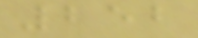252
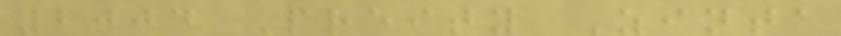2004 Preity Zinta
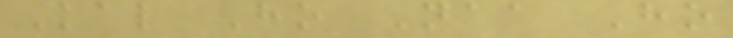Kal Ho Naa Ho
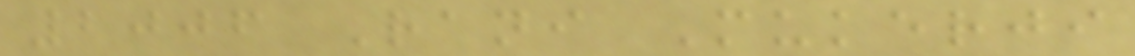2006 Rani Mukerji
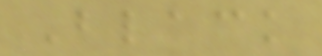Black
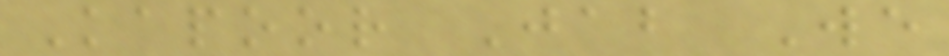Kapoor Jab We
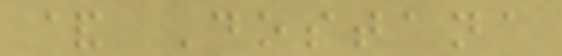& Dostana
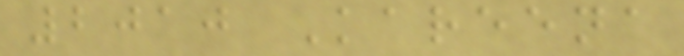2010 Kareena
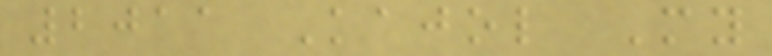2011 Kajol My
